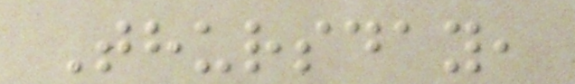Thursday,
